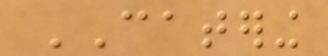CATERING
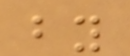by
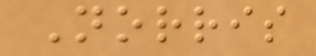Norris
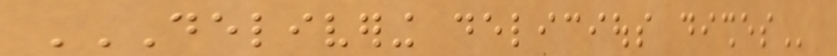DELIVERING DELICIOUS DISHES
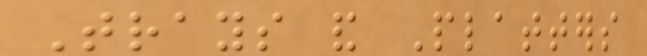Trays and Platters
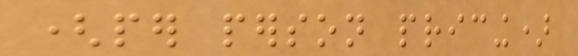(per person pricing)
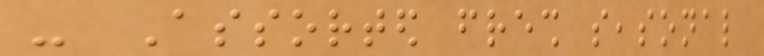- Assorted fresh seasonal
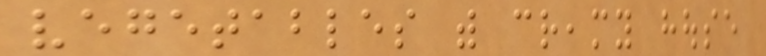vegetables with creamy house
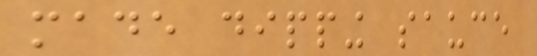made dipping sauce
